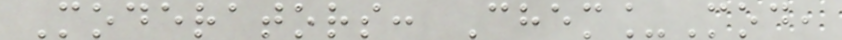Moderators: Chem_Mod,
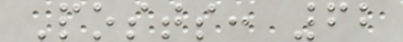Posts: 62
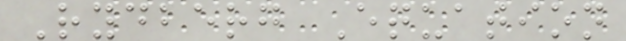Rydberg Equation
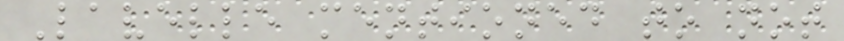Lavelle mentioned to not
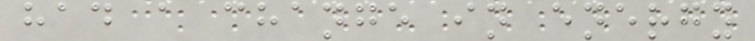had a change in energy
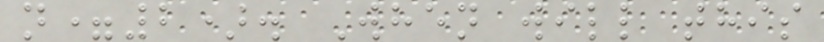n=2). When will this
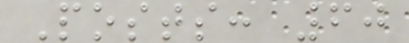Posts: 60
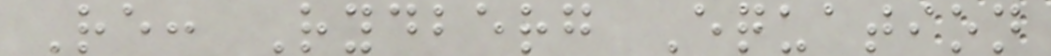Re: Rydberg Equation
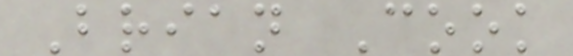Brian Cook
